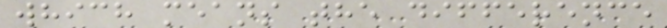which means the difference
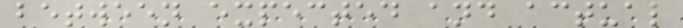between expected and actual
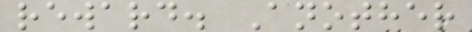reward. Another
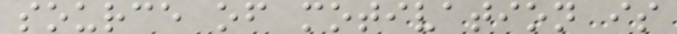source of motivation is
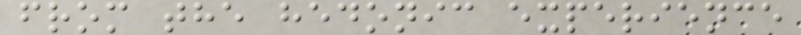from the hedonic experience
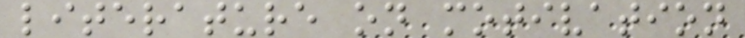literature on motivation
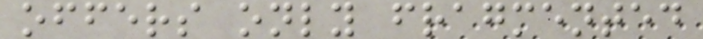offers only fragmented
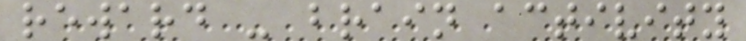reward - brain activity
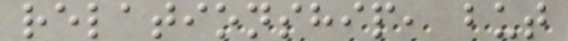relationship, but
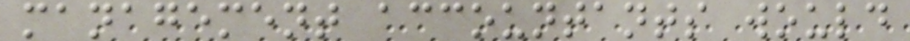management accountants would
